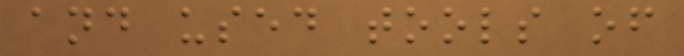and used tools of
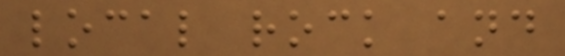local rock and
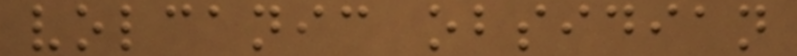volcanic obsidian
